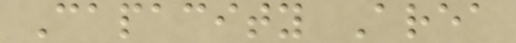Capacity Area
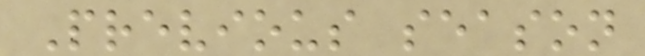Previous season
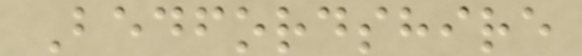Bedfordshire
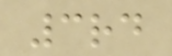3rd
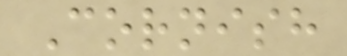Cornish
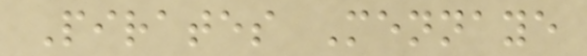Pirates Mennaye
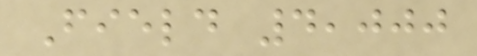Field 4,000
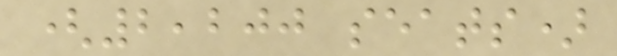(2,200 seats)
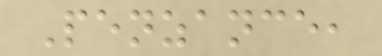Penzance,
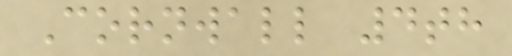Cornwall 4th
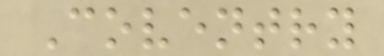Coventry
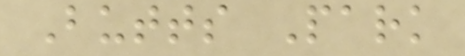Butts Park
